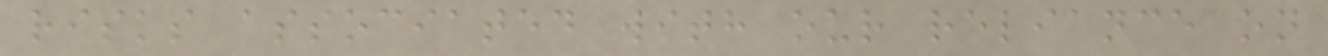risks associated with our reliance on
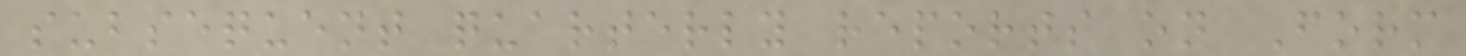subsequent quarterly reports on Form
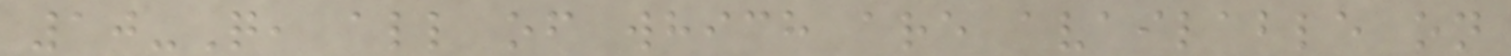10-Q, all of which are available on
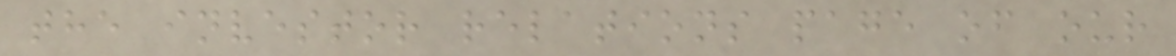the investor relations page of our
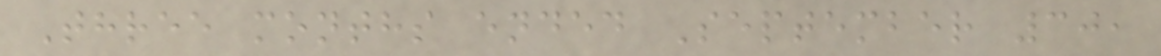Three months ended September 30,
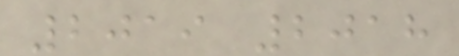2019 2018
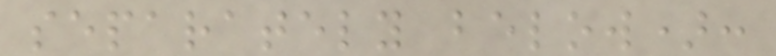separately below):
